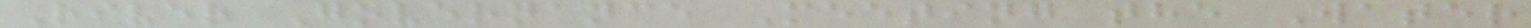River Governance Meeting the Water
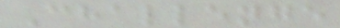Challenge
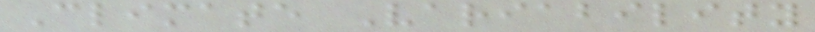Climate Variability
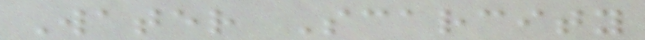Water Scarcity
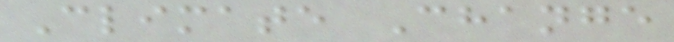Climate Change
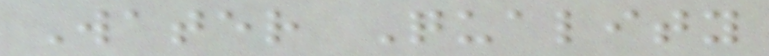Water Quality
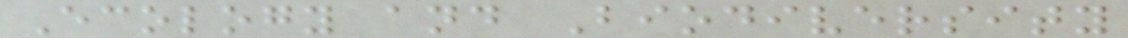Ecology and Biodiversity
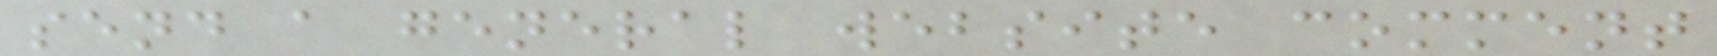send a general website comment
